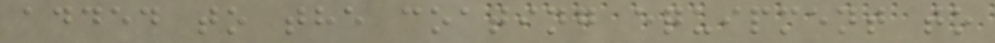added to the coating equipment to
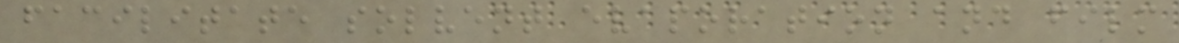facilitate solvent evaporation and film
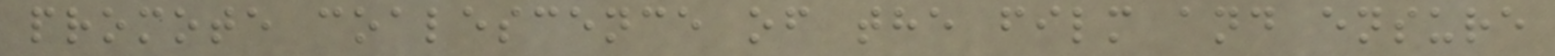promote coalescence of the film and ensure
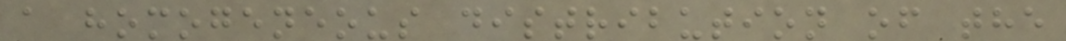a homogeneous distribution of the
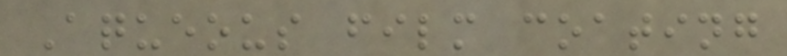Aqueous film coating
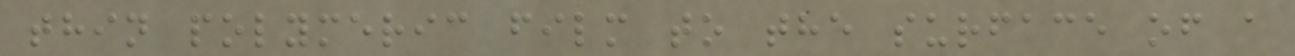thin polymeric film to the surface of a
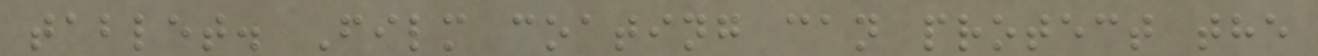tablet. Film coating can protect the
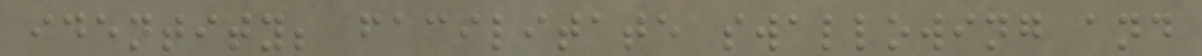identity; facilitate swallowing and
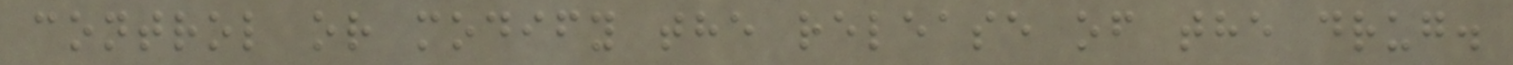control or modify the release of the drug.
